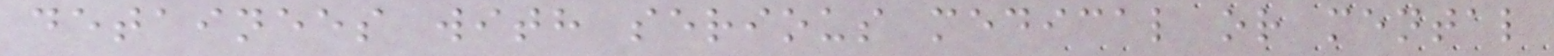detainees with serious medical or mental
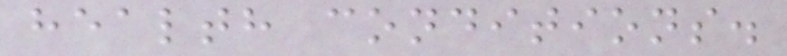health conditions.
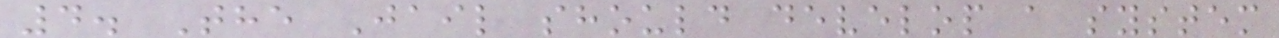4. The Jail should develop a system
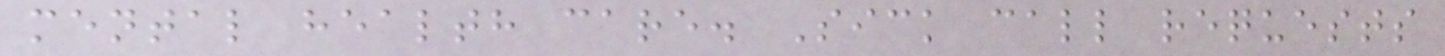mental health care. Sick call requests
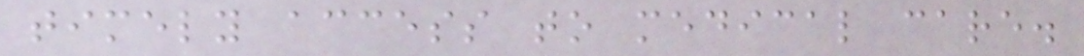timely access to medical care.
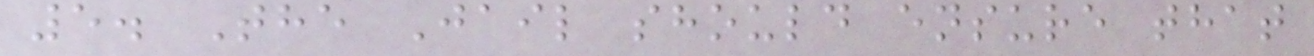5. The Jail should ensure that
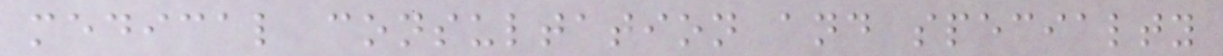medical consultation and specialty
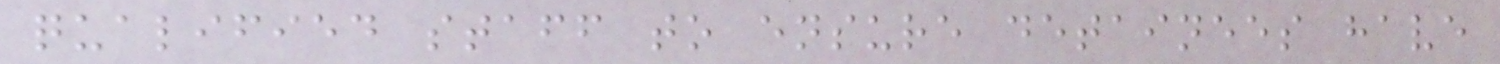qualified staff to ensure detainees have
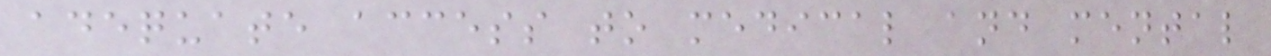adequate access to medical and mental
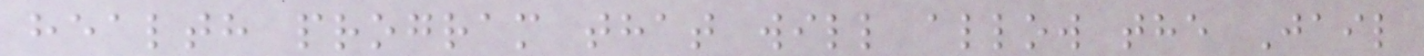health program that will allow the Jail
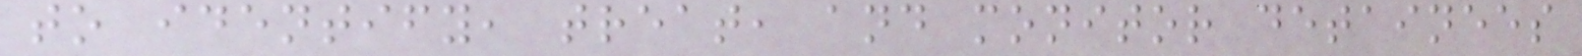to identify, treat, and monitor detainees
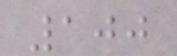100
